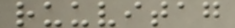ruuvitag
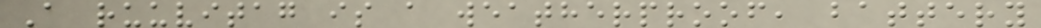A ruuvitag is a weatherproof, battery
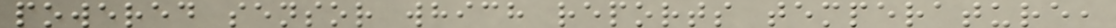powered sensor which reports temperature,
